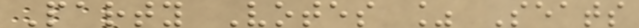Party Votes % Seats
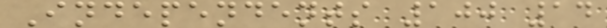Independents 100 14
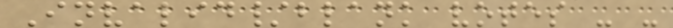Invalid/blank votes - -
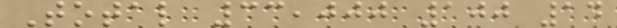Total 33,000 100 14
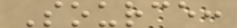Source:
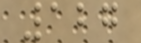127
